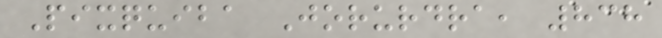Pixquiba Jorurdra, 838
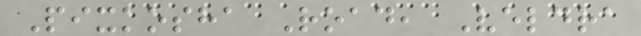Pixkosha Road, Veldra
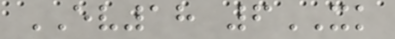EV18 6XK
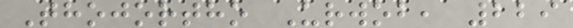Thojortho Urwob, 229
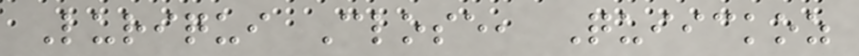Luriqui Close, Quiickoz
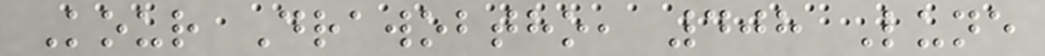Kour Drawobtho, 408 Lune
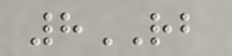8RB
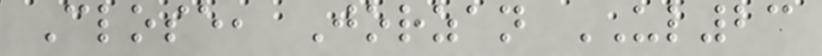Close, Jorzan UL23
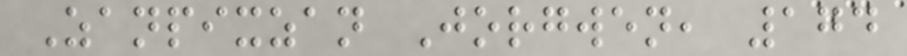Zanpixzan Jorgwen, 174
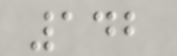142
